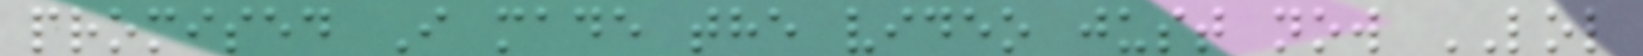promised I made the video just now LOL
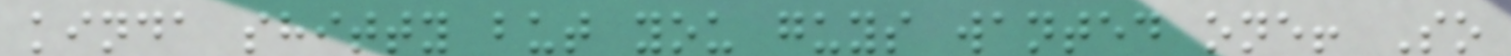kinda shitty but you guys wanted one! So
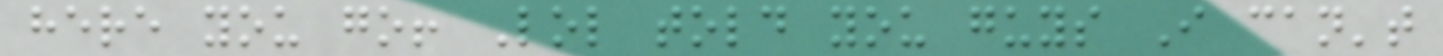here you go! Lol told you guys I can't
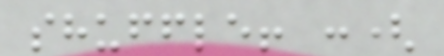shuffle! :(
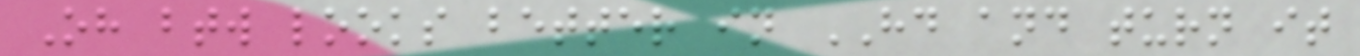Oh btw looks better in HD and turn it
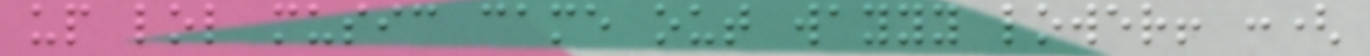up lol music came out wayyy lower! :(
